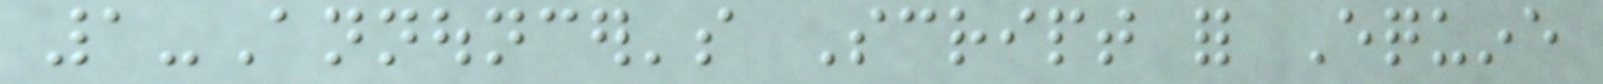1-Announcer's Script for Equine
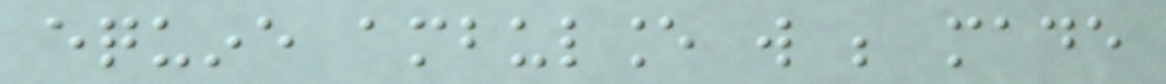equine ambulance will be made
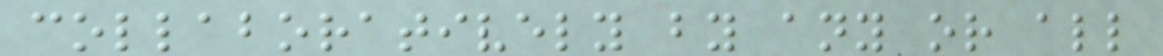collaboratively by any or all
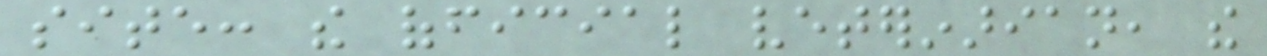site: the official veterinarian, the
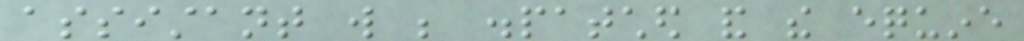assistant will be dispatched and the equine
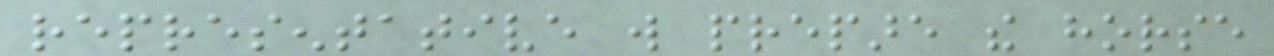representative will prepare the horse
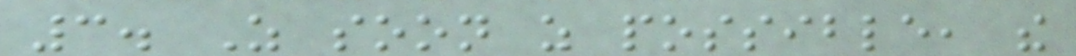3. As soon as possible, the
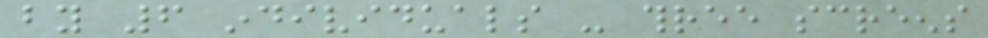by 6 individuals - three screens
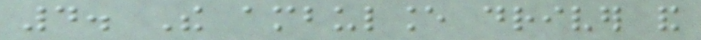4. The ambulance driver and
